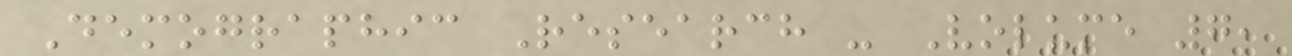Demographic Research - Volume 7,
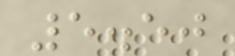5.50
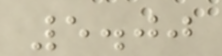5.00
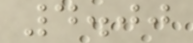4.00
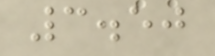3.50
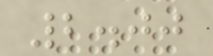2.00
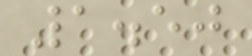1.50
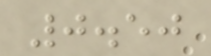0.50
